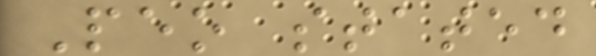Peo stated
